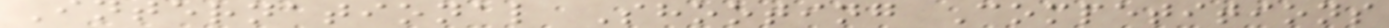International Shooting Competitions
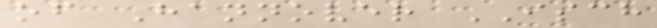of Hannover ISCH
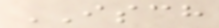ISCH
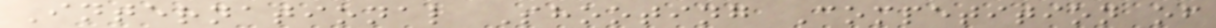International Shooting Competition of
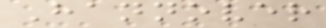Hannover
